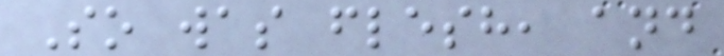So was flesh, and
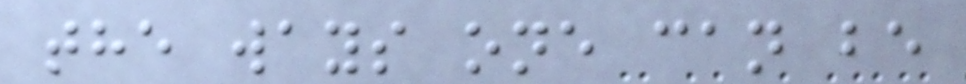the ways one can be
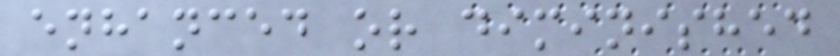enhanced or diminished
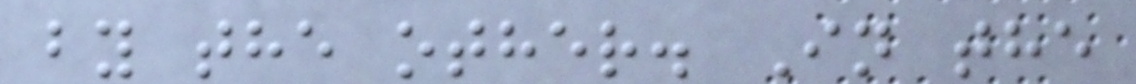by the other. In the
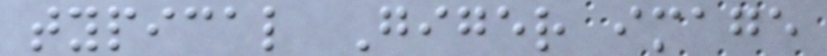typical Giger image
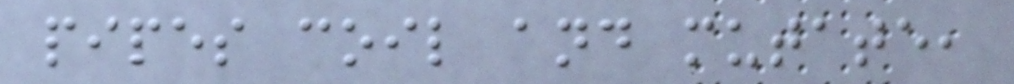pipes coil and mutate,
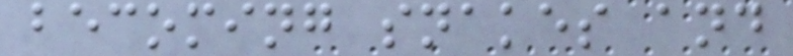becoming snakes and
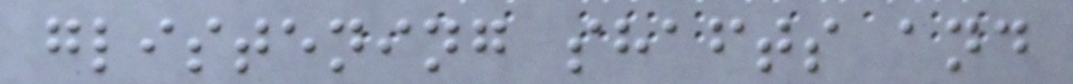glistening shafts and
